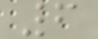6
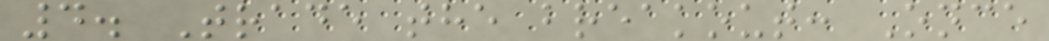4. Trade the breakout: Once
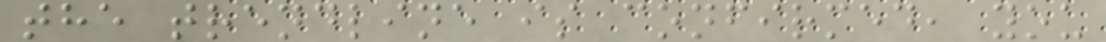the trendline is confirmed, you
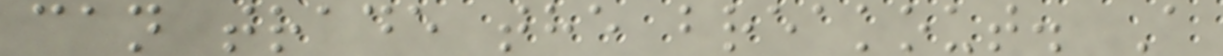can trade the breakout. A
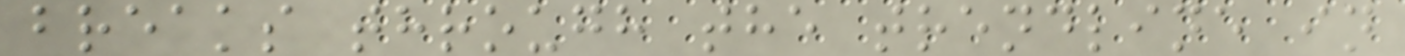breaks through the trendline in
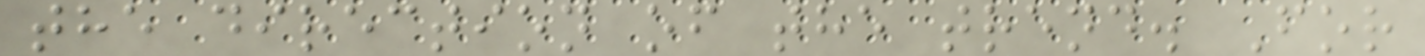the direction of the trend. For
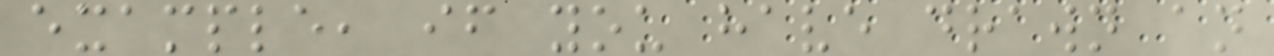example, if you have drawn an
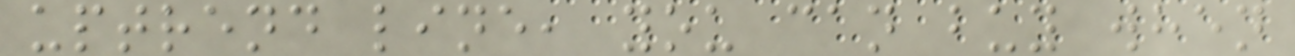uptrend line, you can buy when
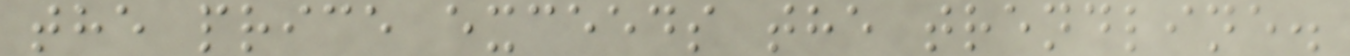the price exceeds the trendline.
